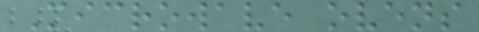Microwave ovens
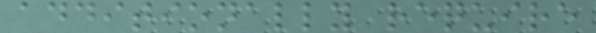additionally require
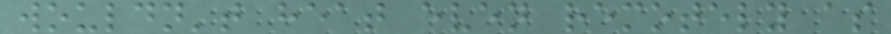wouldn't heat even remotely as
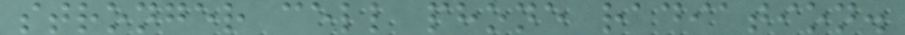stronger cell phone radiation.
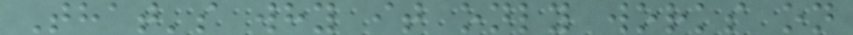That's why it only works on
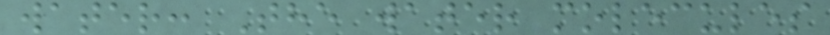water: The water molecules
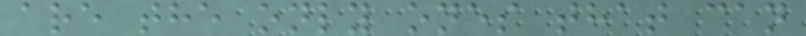are the only ones that can
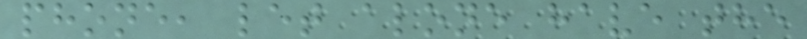phone, let alone have the
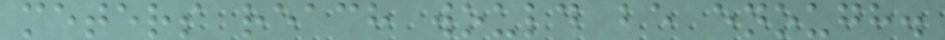meters reach would be enough.
